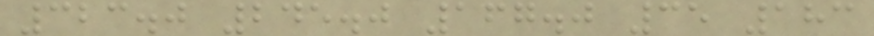323.0 245.0 167.0 35 183
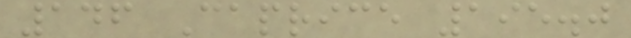146 Caprice 195.0
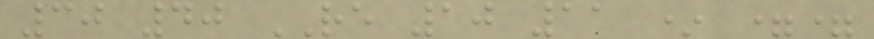30 40 RE 10 11 * ==
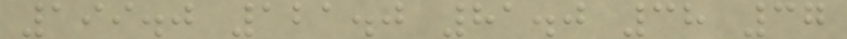199.0 121.0 81.0 38 37
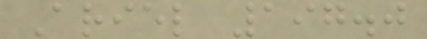Ariel 197.0
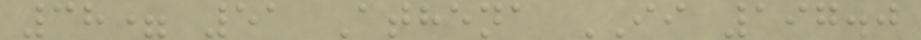38= 51 Athena II 197.0
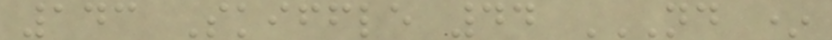143 Skiffle 44 ND *
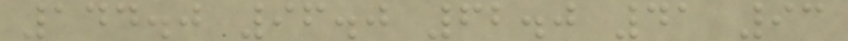144.0 96.0 62.0 41 93
